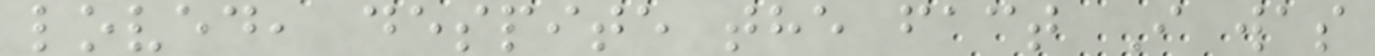loved, despite the fact I was
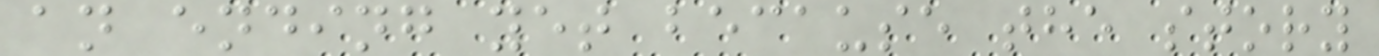an ending yet because the story
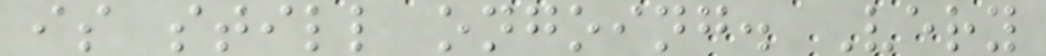is still ongoing. Very
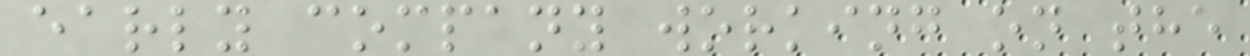early company working on the
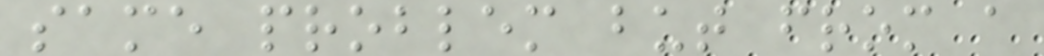same problem but from a
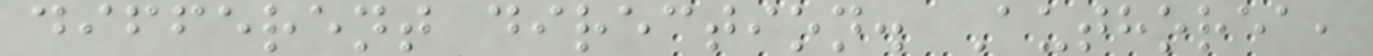different direction. Authorea,
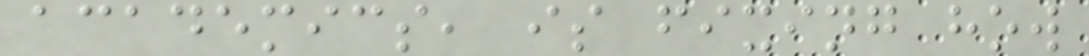academics, is fixing how
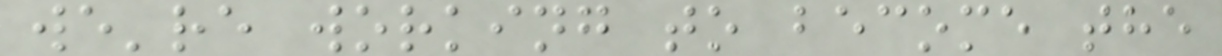we're working to become the
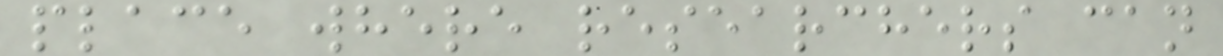place where researchers can
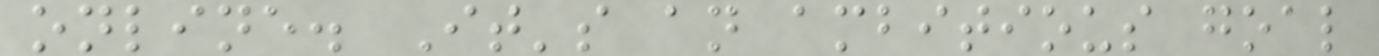online. It's an ambitious goal
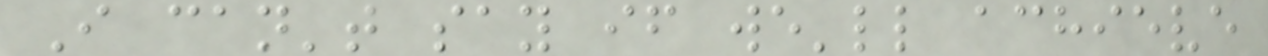I can't say if we'll achieve
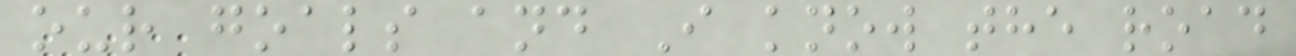our goals and I know the road
